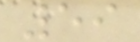59
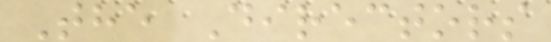The Directors
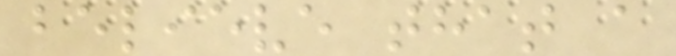believe that a
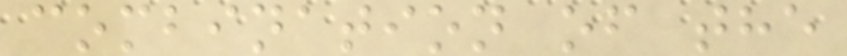combination of the
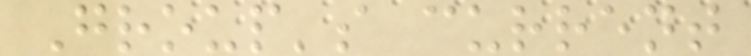Group's current
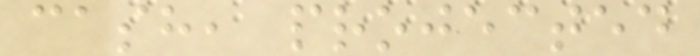cash, projected
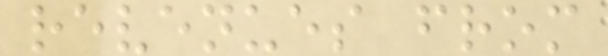revenues from
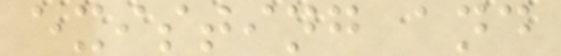existing and
